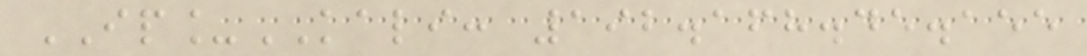IP_KALI: 192.168.45.155
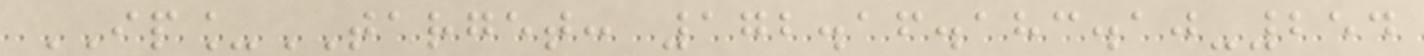IP_TARGET: 172.16.183.10-254
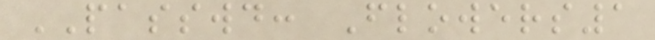PASSWD: Flowers1
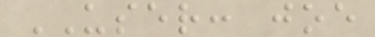USER: joe
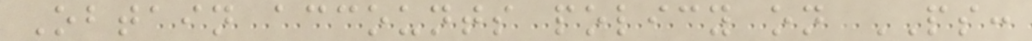Obtain accounts policy on PS:
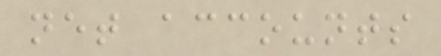net accounts
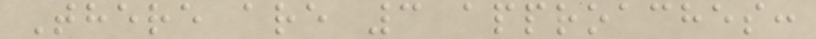There are 3 approaches:
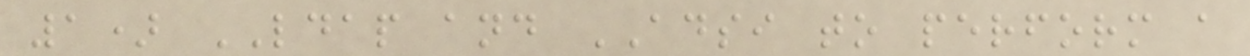1) LDAP and ADSI to perform a
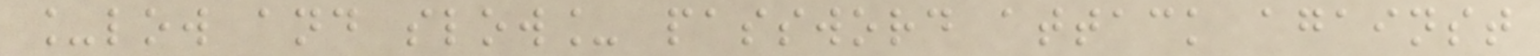_low and slow_ password attack against
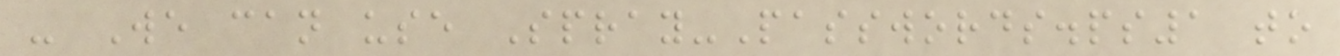- We can use Spray-Passwords.ps1 to
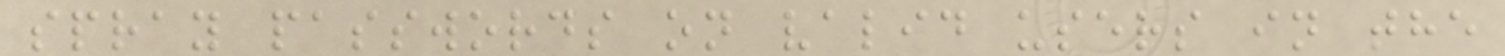spray passwords on valid users in the
